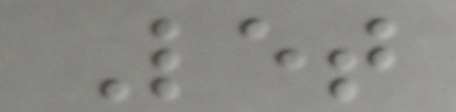Let
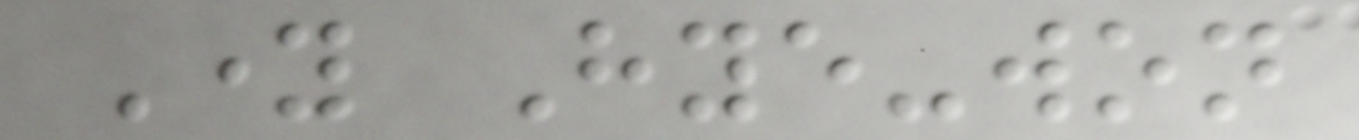Young Hye-won
